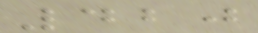420
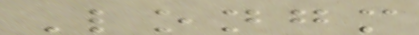Longm
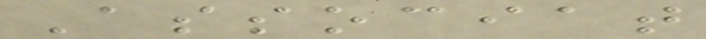Associat
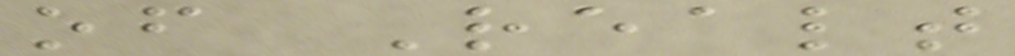of Realt
